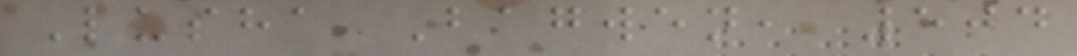Lusha Bagwen, 504
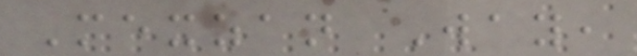Mexzan Way,
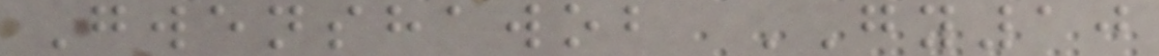Gwenshawob GY10
